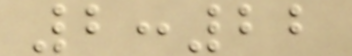2:22
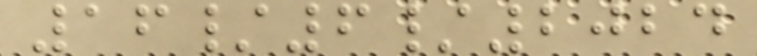16/6/2024
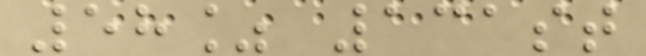58% 131st
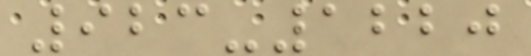923-1220
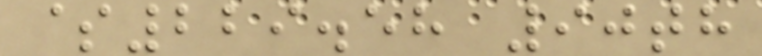$229.58 90th
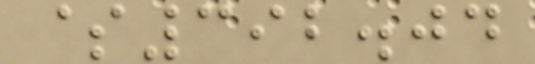$392.04
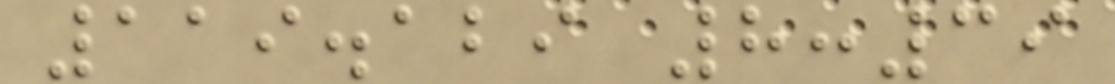119.129 8:39
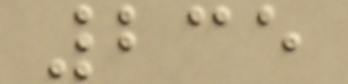235
